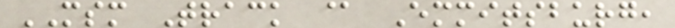MSM Track @ Emmitsburg,
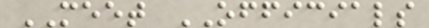MEET OFFICIALS
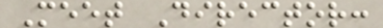Meet Director:
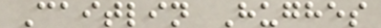Caitlin Hughes
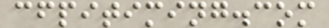cfpitiming.com
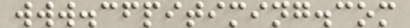www.cfpitiming.com
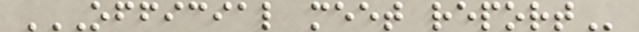OFFICIAL MEET REPORT
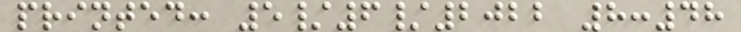printed: 5/6/2022 8:48
